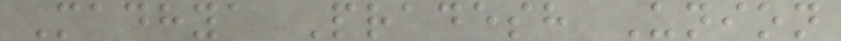Madhya Pradesh Union
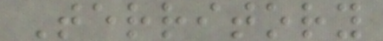Territory
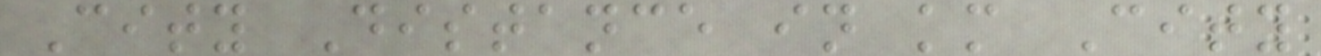City Distance in km City
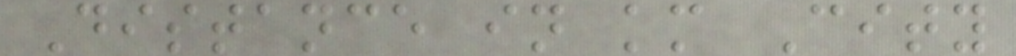Distance in km City
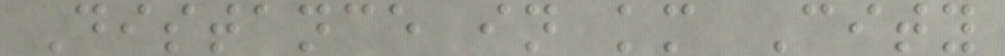Distance in km City
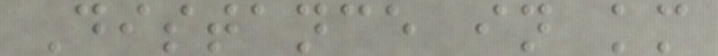Distance in km
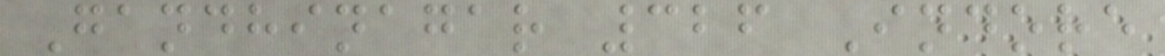Gandhinagar 326 Indore
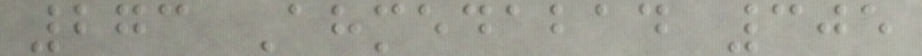273 Ahmedabad 305
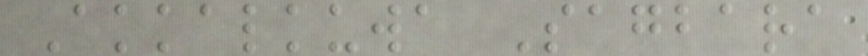Akkalkuwa Sagbara
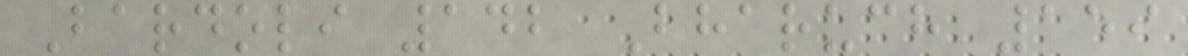Bardoli 142 Bharuch 159
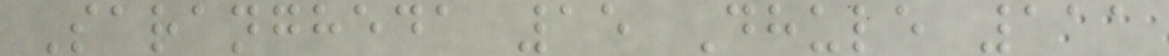Sarangheda 15 Dhule 111
